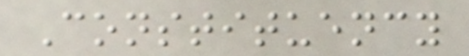Constituency
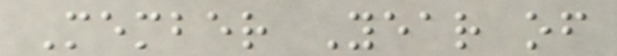Member Year of
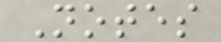Notes
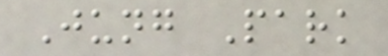Jung Park
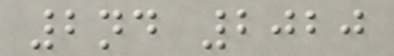2nd 2020
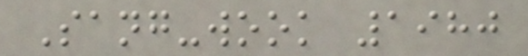Sang-wook 1980
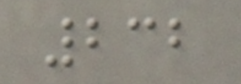232
